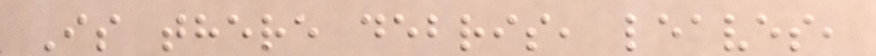Is there debris, leaves,
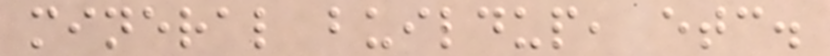mineral buildup, etc.
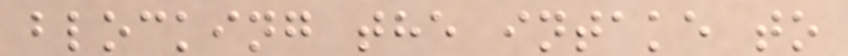blocking the intake to
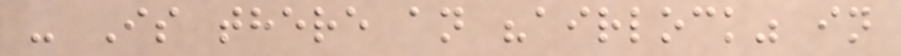- Is there an "airlock" in
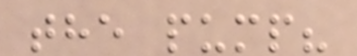the pump?
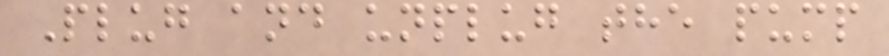Plug and unplug the pump
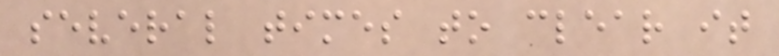several times to clear it
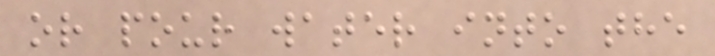or pour water into the
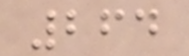264
